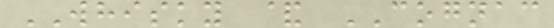WHISKY & COGNAC
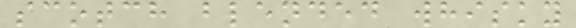scotch blended whisky
